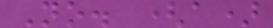No. (a)
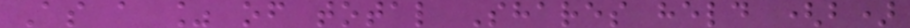As a % of total Shares held (b)
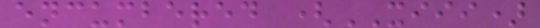encumbered (XIII)
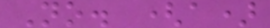No. (a)
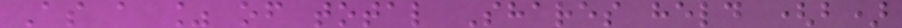As a % of total Shares held (b)
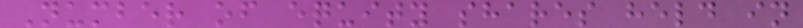Number of equity shares held in
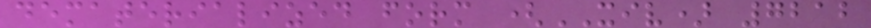dematerialized form (XIV) 7212
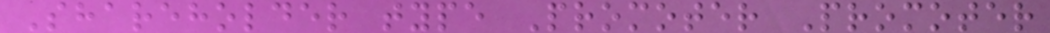Shareholder type Promoter Promoter
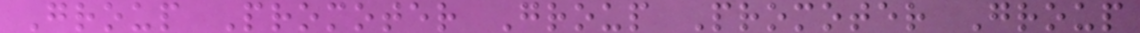Group Promoter Group Promoter Group
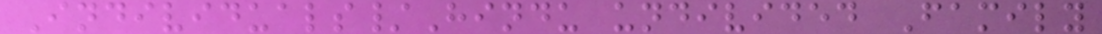Individuals/Hindu undivided Family
